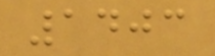1403
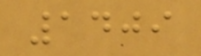1409
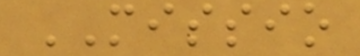MISSIO
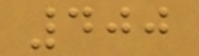400
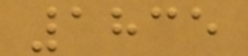1835
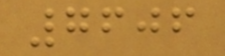7606
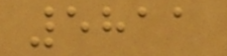5811
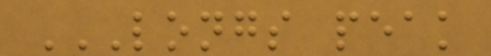LONGS PEAK
